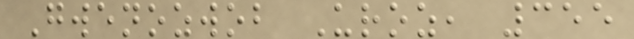Gwenozwob Uroz, 355
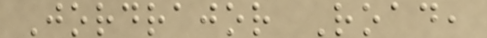Jordrajor Road,
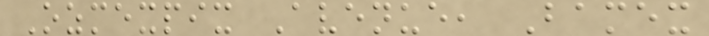Ozmexpix Avenue, Bamex
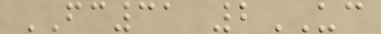FC31 2UC
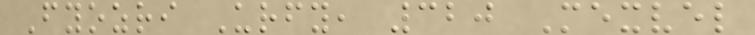Fyozri Urfy, 320 Mexvel
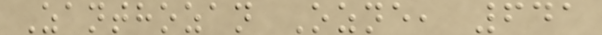Zanthozan Ozne, 641
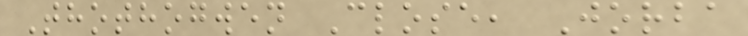Thothogwen Close, Jorba
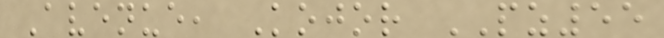Avenue, Kojor PZ55
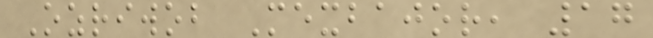Ozriwob Mexbajor, 17
